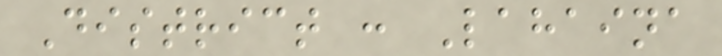District : Lahaina
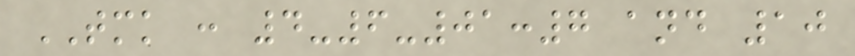TMK : 4-6-01:7 and 10
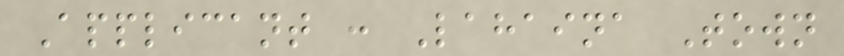Applicant : Lahaina Town
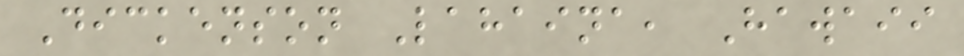Dickenson Lahaina, Hawaii
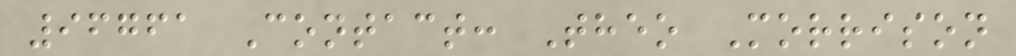96761 Contact: Theo Morrison
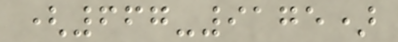(667-9175)
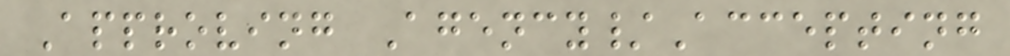Approving Agency/Accepting
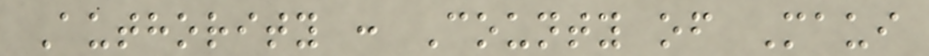Authority : County of Maui
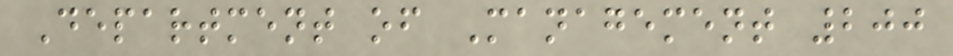Department of Management 200
